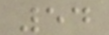54
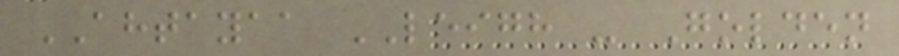AHTAYAA LEIGH - Golden
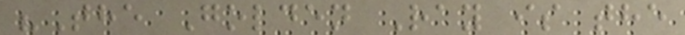"The Golden Ray is the
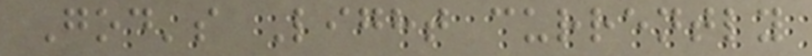God's Light currently
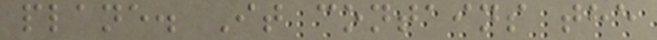plane. It contains the
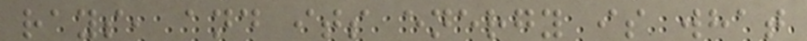rays, and its energy is what
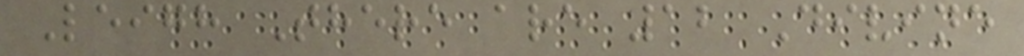Leigh There are 12 Divine
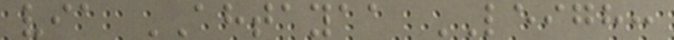via AHTAYAA LEIGH:
